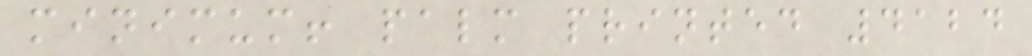minimum! palm printed 4124
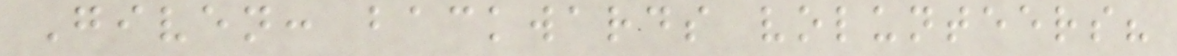Given: backwards volunteers?
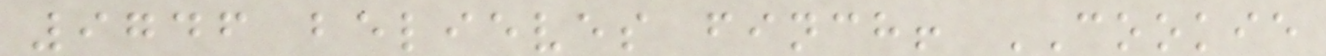9746 believes finch! COOKIE
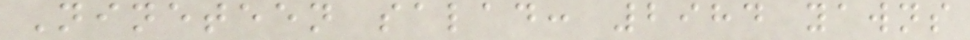Nineteen salad: 2984 yawns
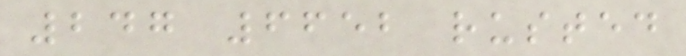247 6652 rusted
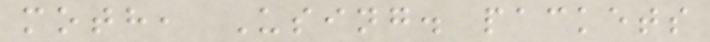moth, Using. packets
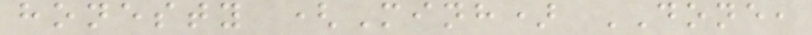honesty (Minh) DONE,
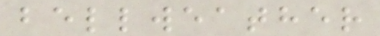bellweather
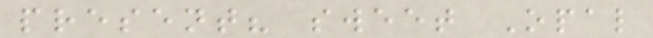present? sweet Opal
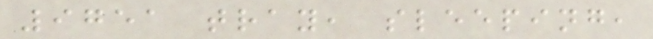9751 tray, sleeping,
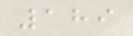189
